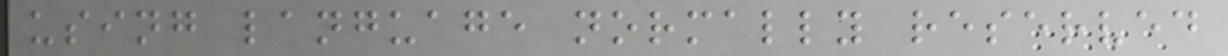using language normally reserved
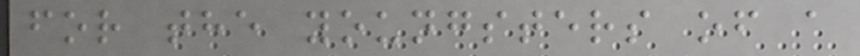for the youngsters of a
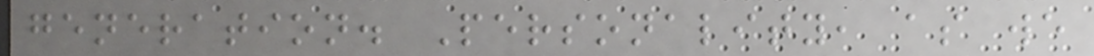generation. Personality, as we
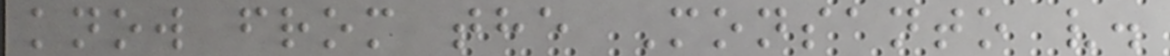know from the Monsanto v.
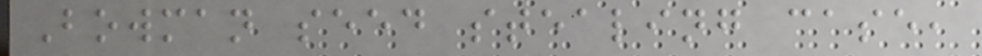Bowman seed stealing case,
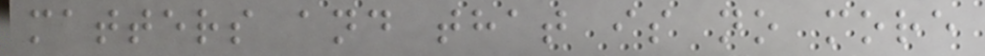matters and that is no more
